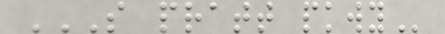S PRATT PKWY
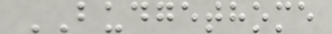BUDGETHOME
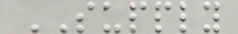SUPPLY
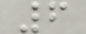6
